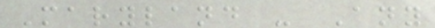Maryland - Any
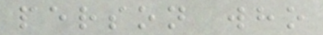person who
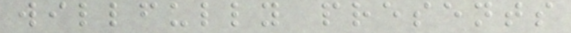willfully presents
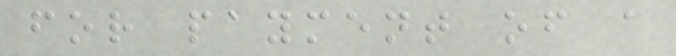for payment of a
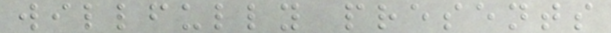willfully presents
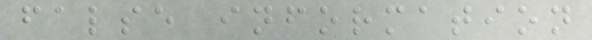false information
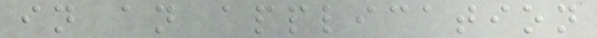in an application
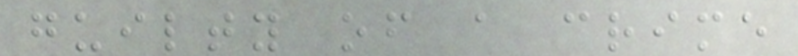guilty of a crime
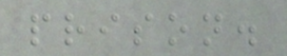prison.
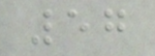57
